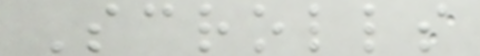Scrolls
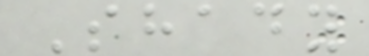Shady
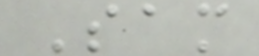Sam
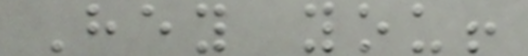Hey you!
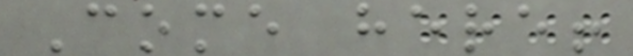Come here!
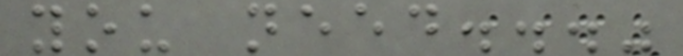you need..."
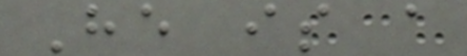He is a
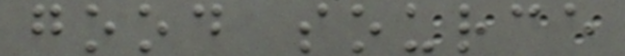good source
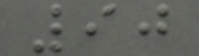90
